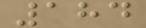184
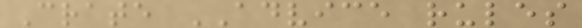Crate ADVICE rules
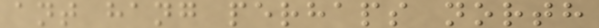ant hang perhaps north
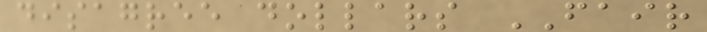disagree dollars FAIR
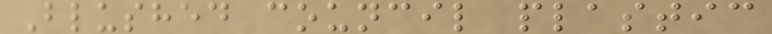Blushed council plastic
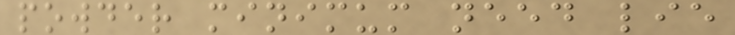powder minimum need lie
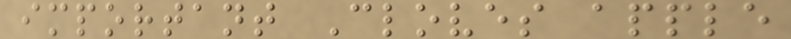important Cloves apple
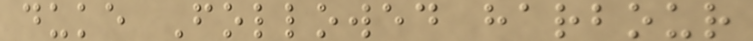duke Followed harbour
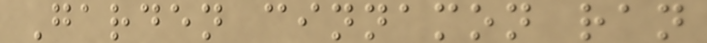Garden cinnamon ran
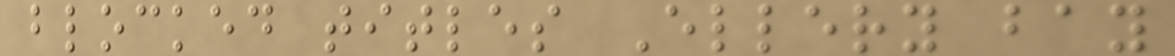blocked titles Ellery bay
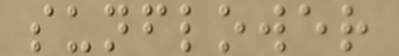sunflower
